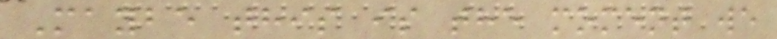Maybe this is the moment we
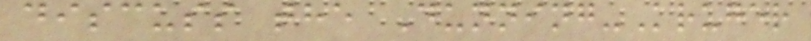discuss the Dunning-Kruger
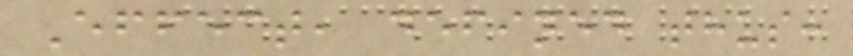Effect, defined thus:
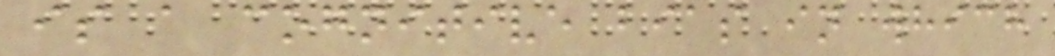is a cognitive bias in which
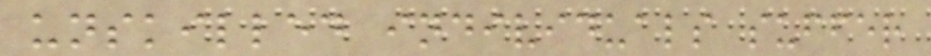unskilled individuals suffer
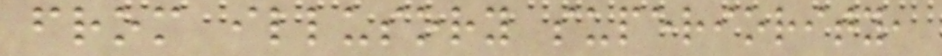from illusory superiority,
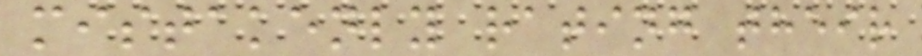mistakenly rating their
